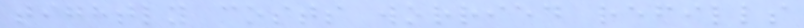tightly costs worried refills
